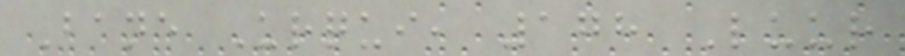Bane Urqui, 178 Luur
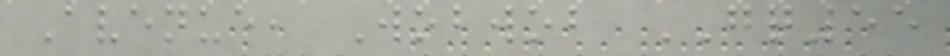Avenue, Wobwob GQ55
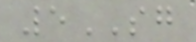5SG
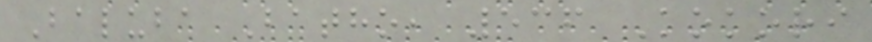Baluba Batho, 536 Kokori
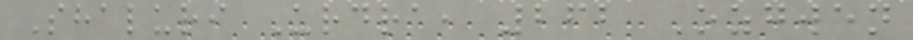Shaluri Urdra, 262 Ozgwen
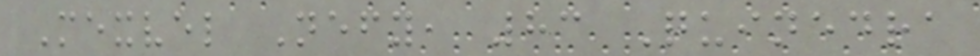Mexvel Nefy, 83 Quinedra
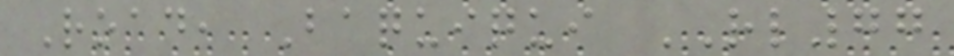Road, Baquiqui RL77
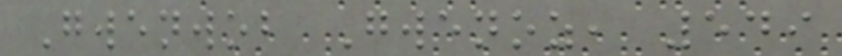Gwenwob Gwenoz, 549
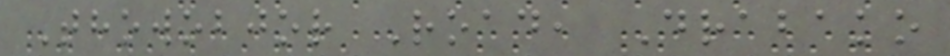Thowobjor Road, Drabako
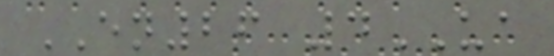EN26 4UA
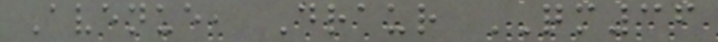Avenue, Draur QM36
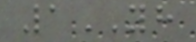1YH
